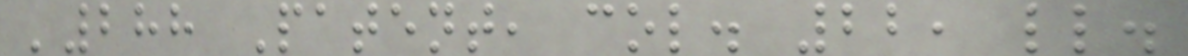'288 Patent, col. 22, ll.
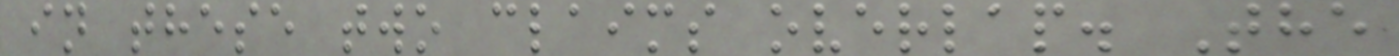in these two claims overlap. The
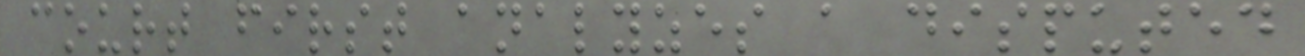court first analyzes a disputed
